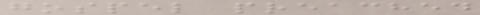gospel preached
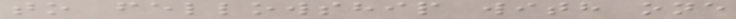to fellowship with one
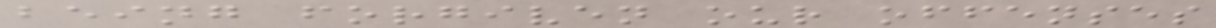being forgiven our offenses
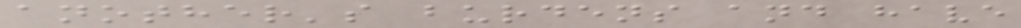another's burdens and have
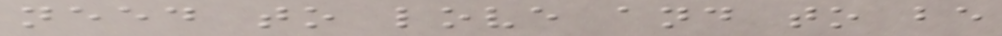need to love and to be
